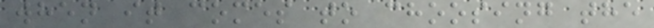when it comes to choosing the
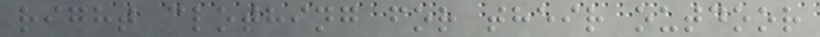right clothing for their outdoor
